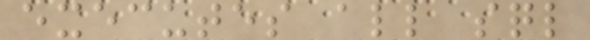executes all sql
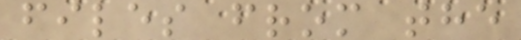files from the
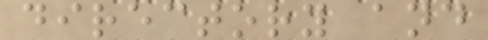directory and
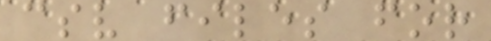csv files for
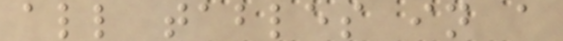all tables in a
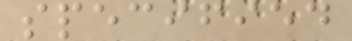specified
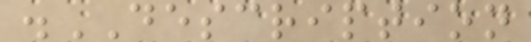.DESCRIPTION
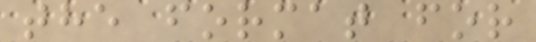the format for
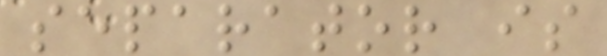separator is
